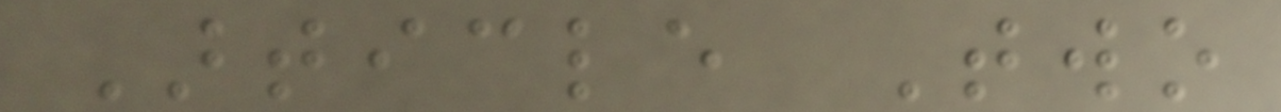Article Two
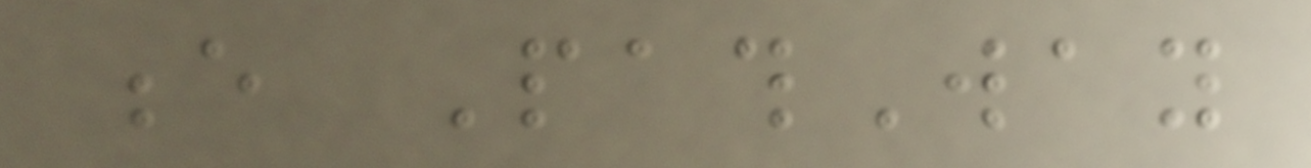e PathWay
